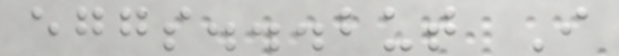eggs...but I
